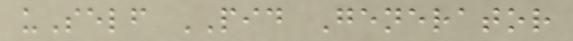uSelf PID Generator
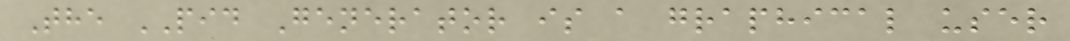The PID Generator is a graphical user
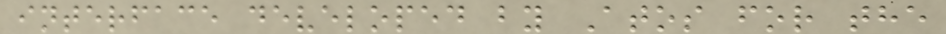interface developed by Atos for the
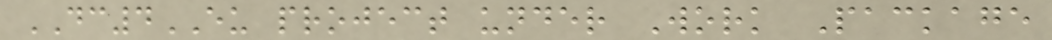DC4EU project under Work Package
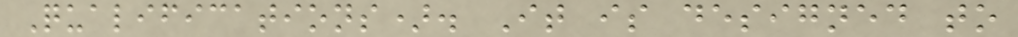Qualifications). It is designed to
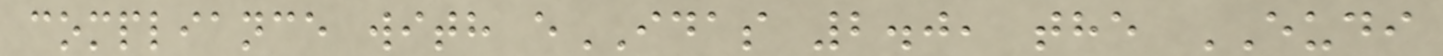compliance with eIDAS 2.0, the EUDI
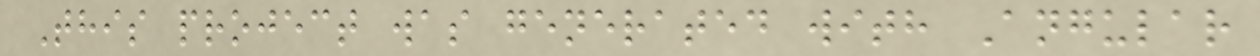This project was generated with Angular
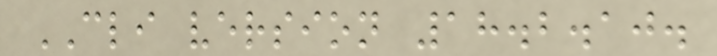CLI version 18.2.10.
